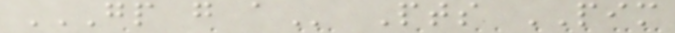GP G A Pts PIM
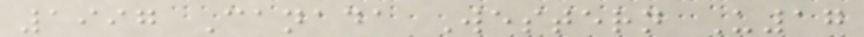1997 Canada Western U17
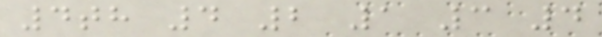4th 4 2 1 3 4
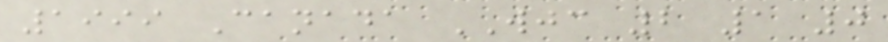1999 Canada WJC 2 1 0
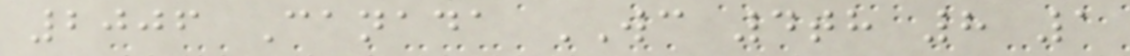2006 Canada WC 4th 8 1
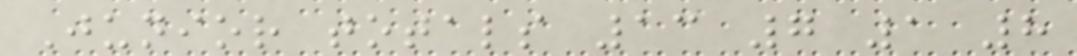Junior totals 13 7 1 8
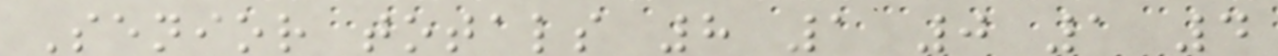Senior totals 8 1 0 1 4
